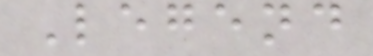Legend
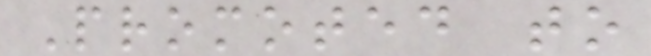Promoted to
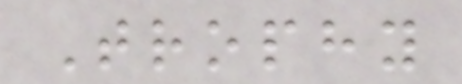Trophy
